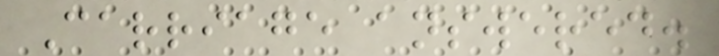Carriage answered.
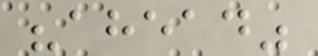"ahead"
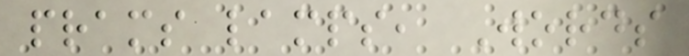prams lamps, Words
